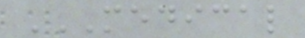MEDICAL
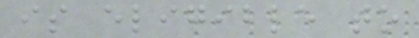is eligible to
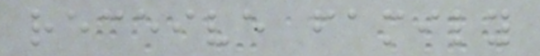receive family
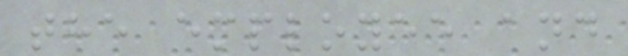the employee and
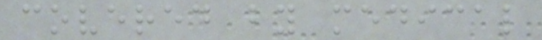covered by medical
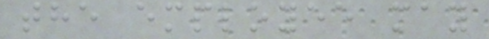the employee may
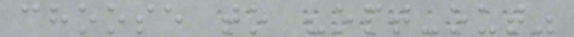choose to "opt-out"
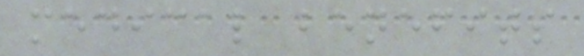medical benefits
